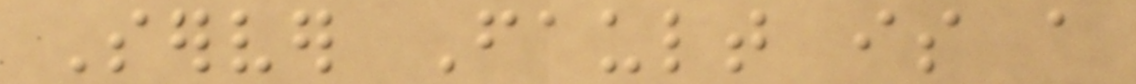Server Fault is a
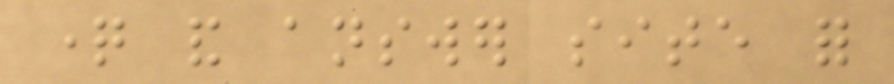question and answer site for
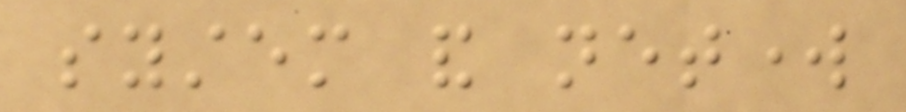system and network
